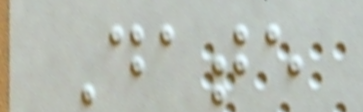Date
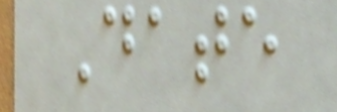Date
